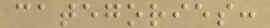categories:
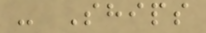- Ships
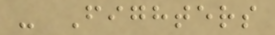- Fighters
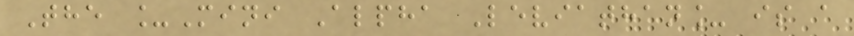The _Mini Alpha Leviathan_ is a
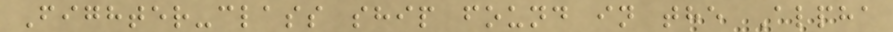Fighter-class ship found in the Alpha
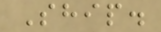Ship.
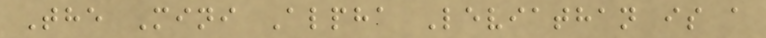The Mini Alpha Leviathan is a
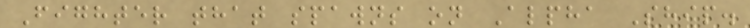Fighter that spawns on Alpha Ship.
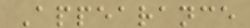Appearance
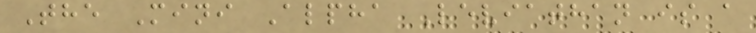The Mini Alpha Leviathan is a
